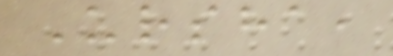Ursha,
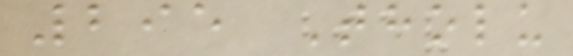295 Tholu
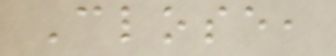Close,
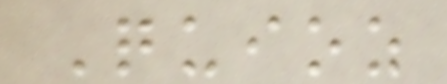Quioz
